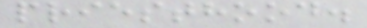priesthood.
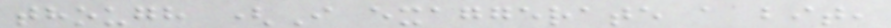though (I exaggerate a bit,
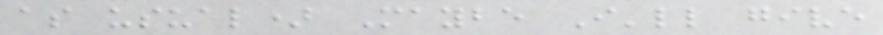as usual) Maybe I'll give
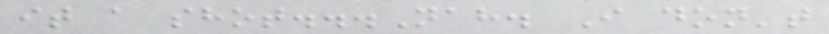it a shot...Nah. I don't
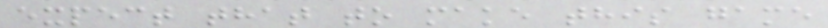expect that to make this game
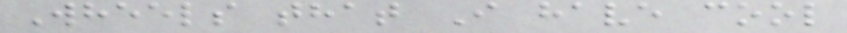Wheels that I have cool
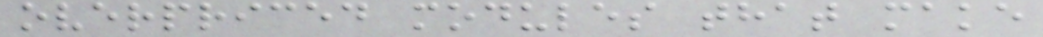overpriced modules that make
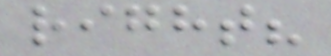right?
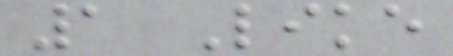1 Like
